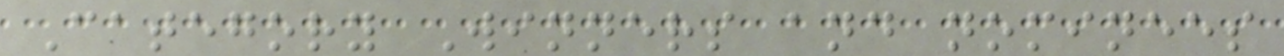Category Winners and nominees
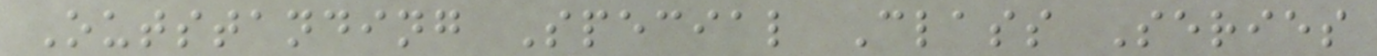Outstanding Special Class Series
